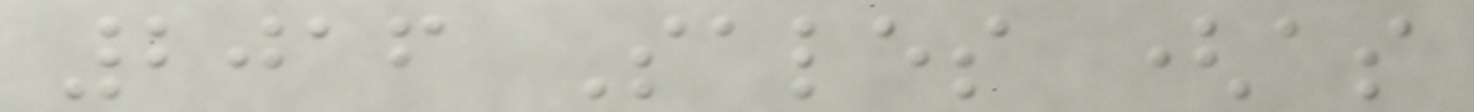2016 Sales (as
